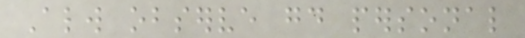Always observe good personal
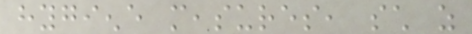hygiene measures, such as
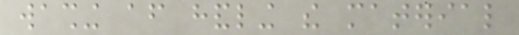washing after handling the material
